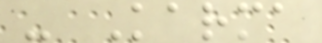- Karma
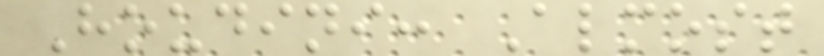Houdini: Almost
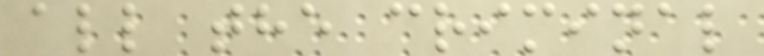all the criminal
